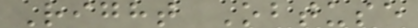Right Obtuse
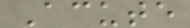Acute
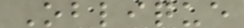Oblique
